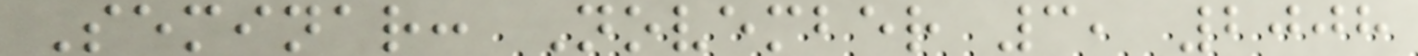Seminar: November 3, 2008
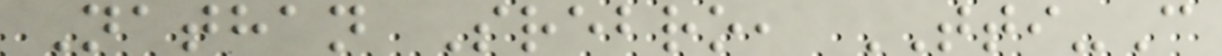Nathan Srebro, TTI-C
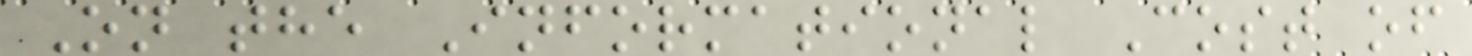On the Informational Cost of
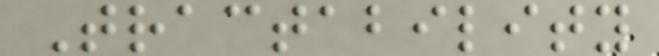Tractability
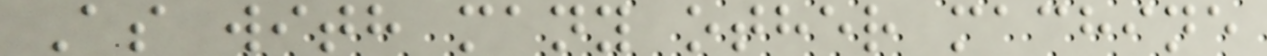As with many other machine
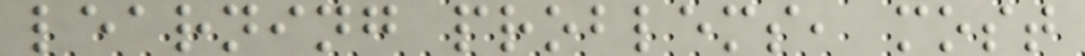learning problems, most
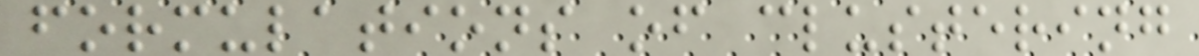formulations of clustering
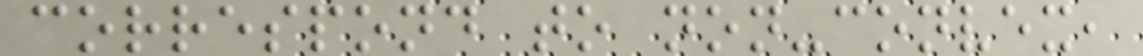correspond to non-convex,
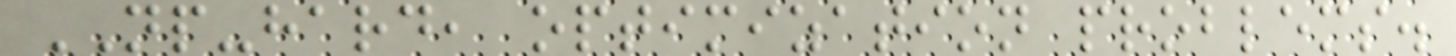NP-hard, optimization problems.
